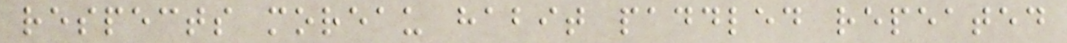respects moreau habit paddled repeated
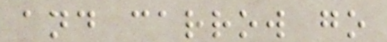and carrow go
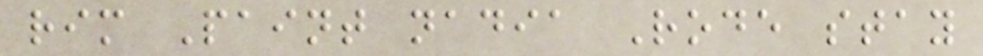rim Paint nadia Rode stay
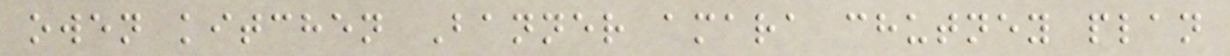owen kitchen Banner amara chutney plan
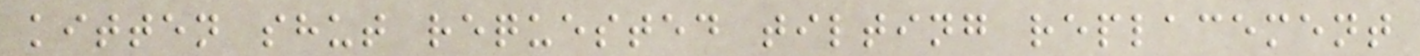kitten shut requested tilting replacement
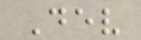Dev
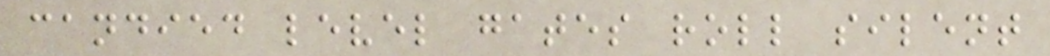candied level gates roll silent
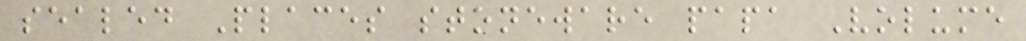sealed Places stoneware papa Volume
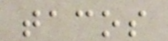tacos
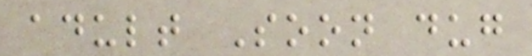adult Soon dug
